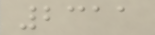2311
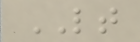LT
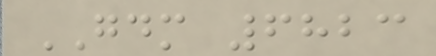GDM 6823
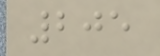205
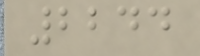2244
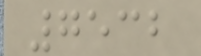7532
